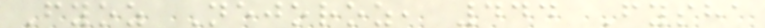Fyoz Nejoroz, 444 Fysha
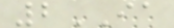2IA
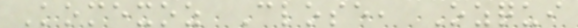Komexoz Close, Ozqui
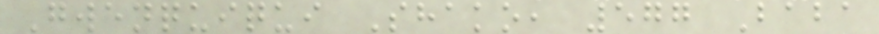Gwenquiqui Shako, 577 Baba
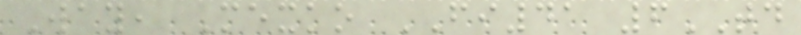Way, Mexko FI41 6TD
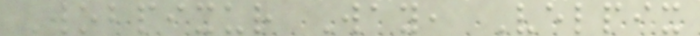Wobpixur Way, Velpix
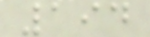194
